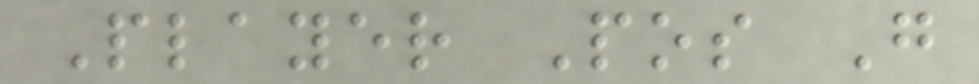Player Pos G
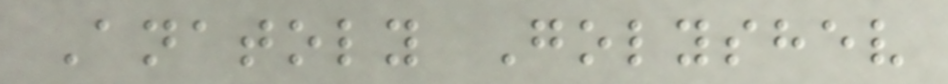Anatoly Golyshev
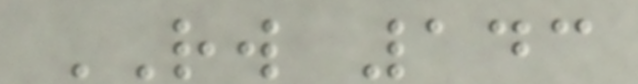RW 143
